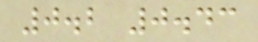0.2 0.43
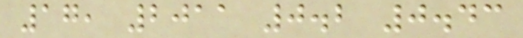17, 2011 0.2 0.43
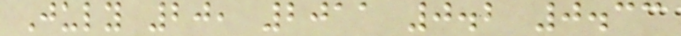July 20, 2011 0.2 0.33
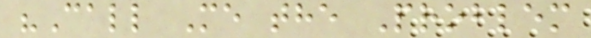"Call Me the Problem
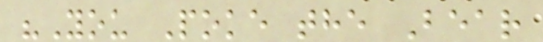"You Poke the Bear
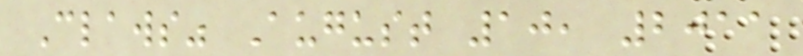Claws" August 10, 2011
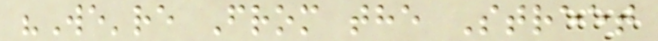"We're From the Street
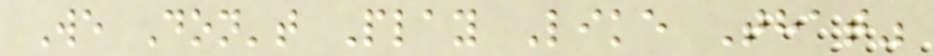We Don't Play Like That"
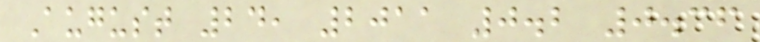August 24, 2011 0.2 0.36
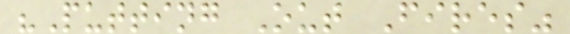"Putting Out Fires"
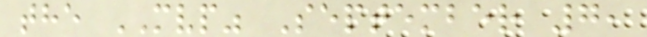the MVP" September 7,
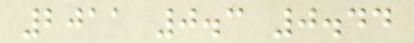2011 0.3 0.44
